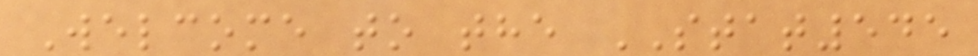Welcome to the STAT545
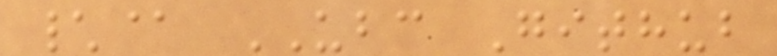\@ UBC Github
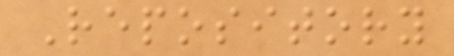Repository
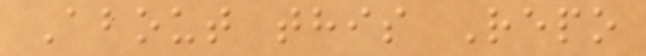About this Repo
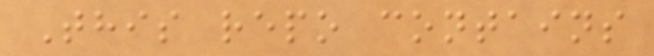This repo contains
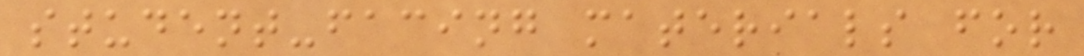student-facing materials for
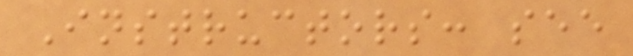Instructors: see
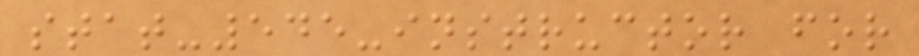stat-545-instructor for
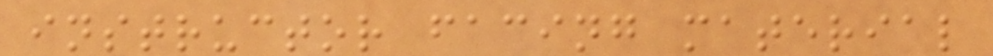instructor facing material
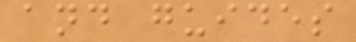and guides
